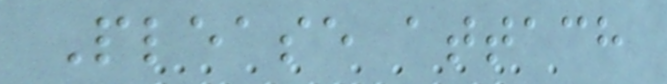Please attach
